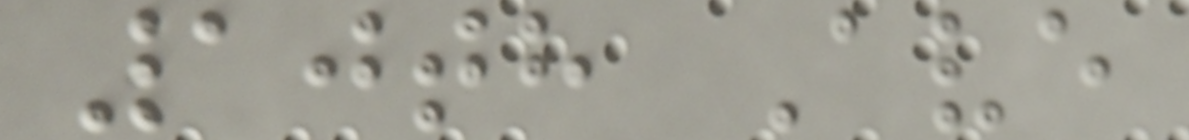10th Ave
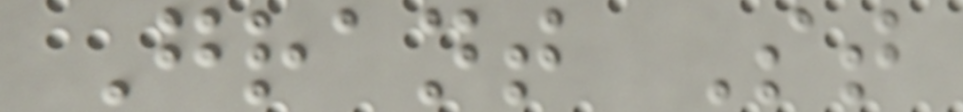Grant St
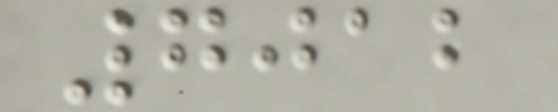7012
